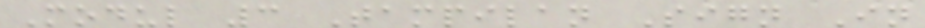Modul 3 Tampilan Sign In
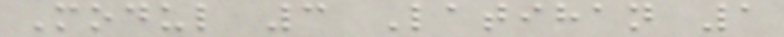Modul 3 Latihan 1
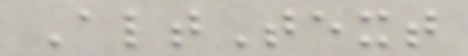AltText
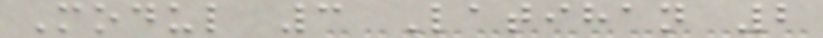Modul 3 Latihan 2
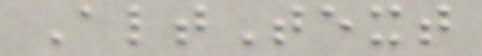AltText
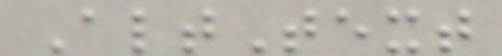AltText
